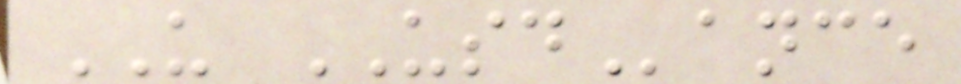US USDance
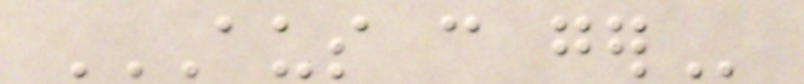AUS CAN GER
